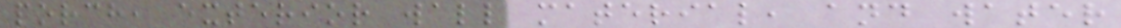porch, exterior wall material, and water
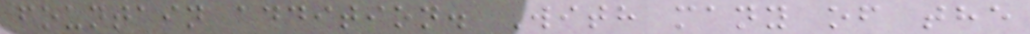fountain addition. With many of the
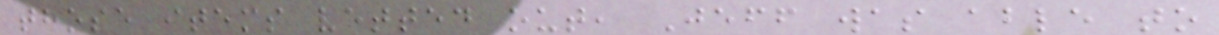those items vetted out, Jeff was able to
